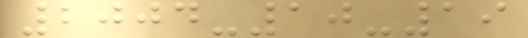2004-10-19
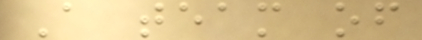A team of
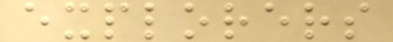explorers
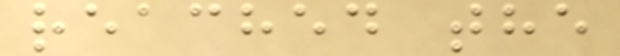reached the
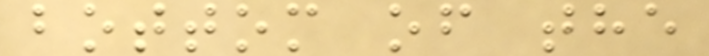bottom of the
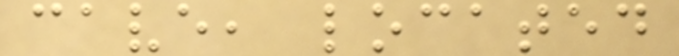cave, located
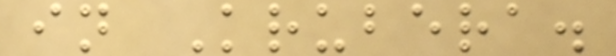in Krubera.
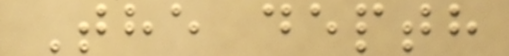The depth
